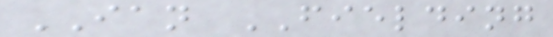IAN FIELDING
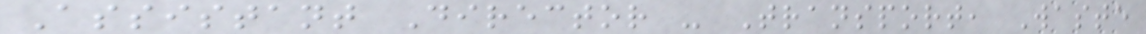Assistant Director - Transport, Waste
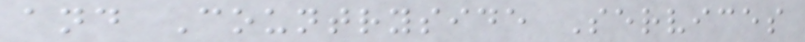and Countryside Services
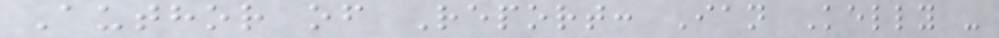Author of Report: Ian Kelly -
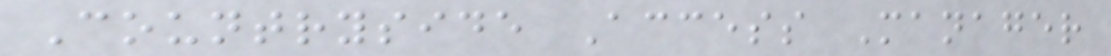Countryside Access Manager
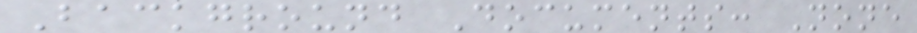Background Documents: None
